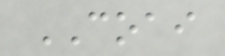COAI
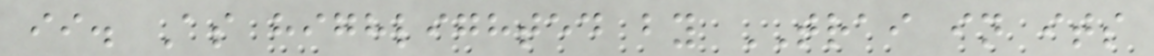ii. As highlighted by TRAI in its
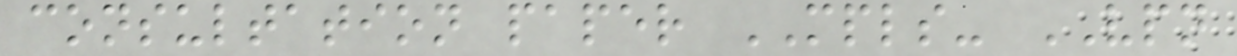consultation paper MPLS- VPN
